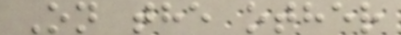On the other
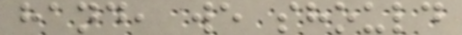hand, we should
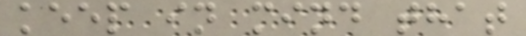keep in mind that
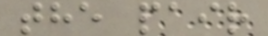the pair
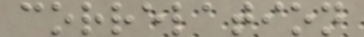correlation
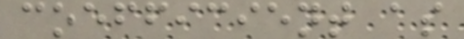coefficient as
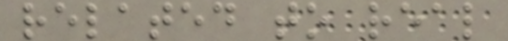related to real
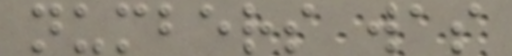numbers was
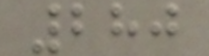280
